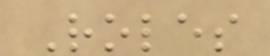Roles
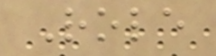Role
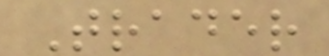Trader
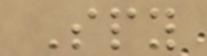Spy
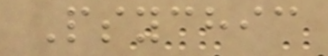Psychic
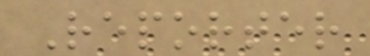Reporter
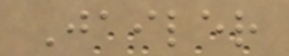Jailer
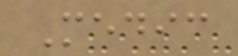Medic
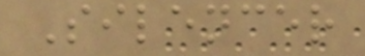Silencer
